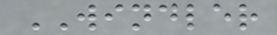WINDLER
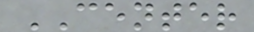CENTER
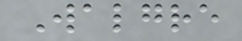Walgre
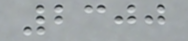2300
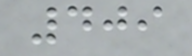409
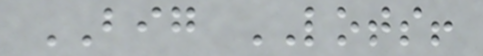BIG LOTS!
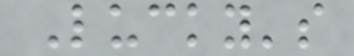Lucky's
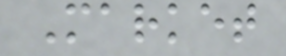Market
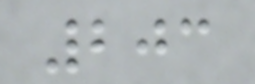203
